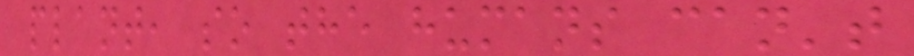plant, so the humans can't
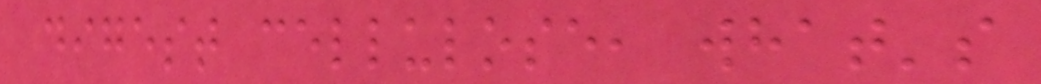digest cellulose, what's
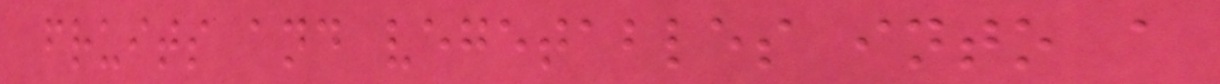fruits and vegetables into a
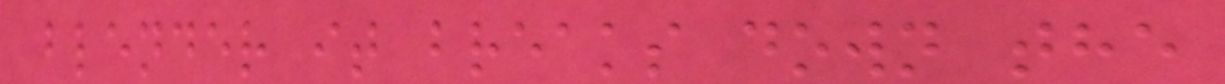blender it breaks down the
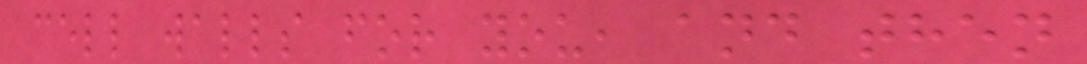cell walls for you, and then
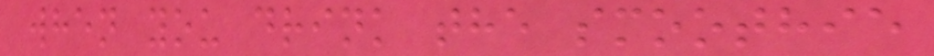when you drink the smoothie
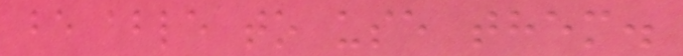be able to use them.
